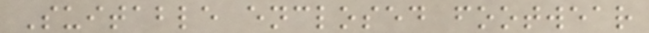Suitable enclosed footwear
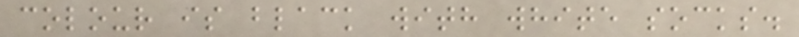colour is black with white socks.
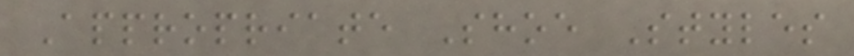Appropriate Shoe Styles
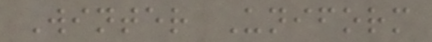Winter Uniform
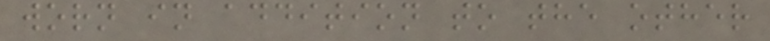worn in addition to the other
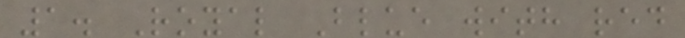1. Royal Blue with red
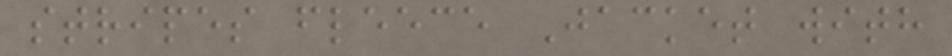stripes fleece Jacket with
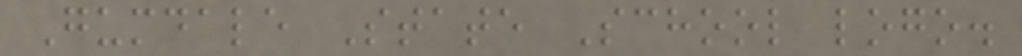Gumdale State School logo.
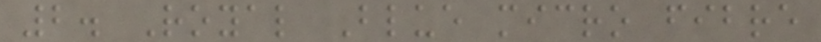2. Royal Blue micro fibre
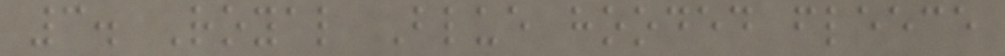3. Royal Blue hooded fleece
